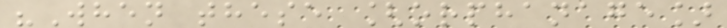"When these [orphanage]
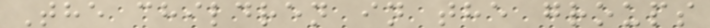The children in the groups
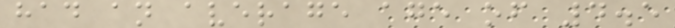had an average age of 4.5
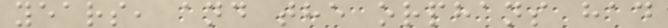years, and the orphans had
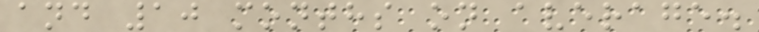and 10 months on average.
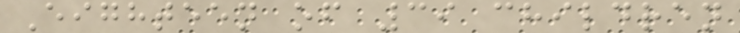Eighteen of 39 children
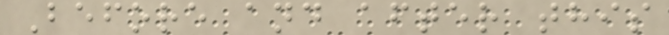Before and after this
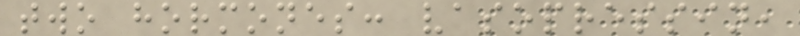two hormones: vasopressin,
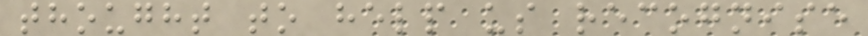thought to help us recognise
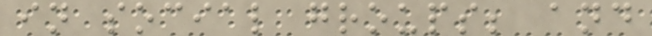in social groups; and
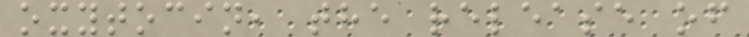oxytocin, the release of
